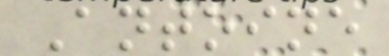Antoine
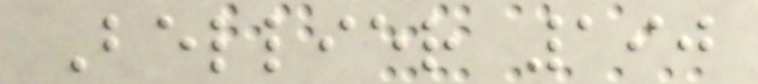Bellier 190
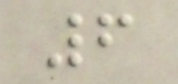6
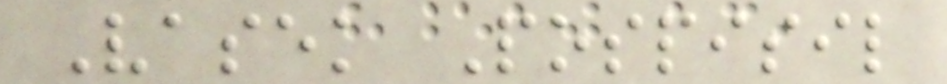Vasek Pospisil
